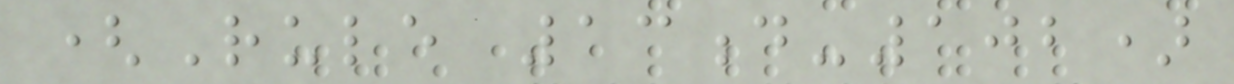(Rule 13d-102)
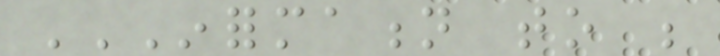INFORMATION TO BE
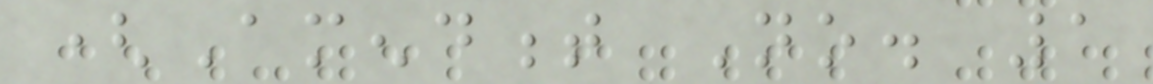(Amendment No. 1
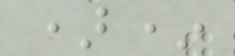)*
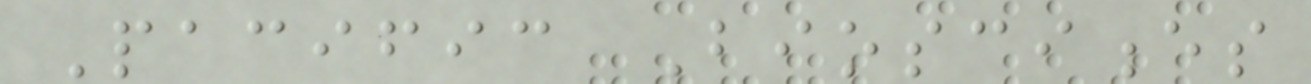Pacific Biosciences
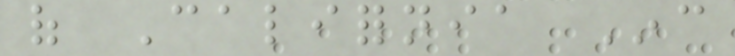of California Inc
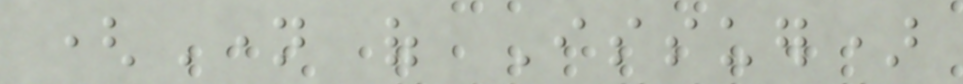(Name of Issuer)
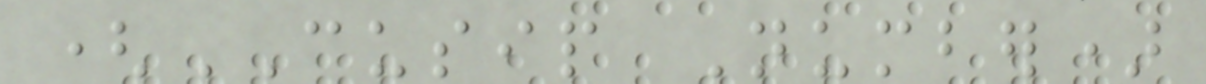(CUSIP Number)
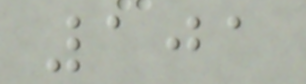101
